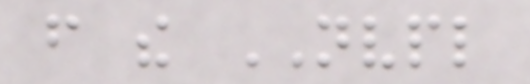from the NVPL
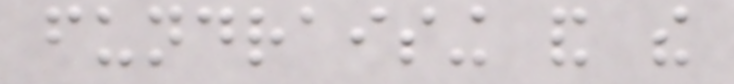fundraising and the
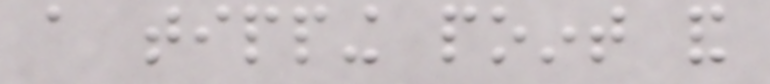a tipping point and
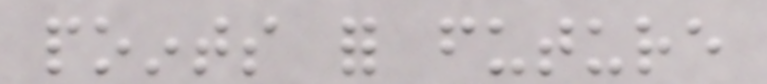points for future
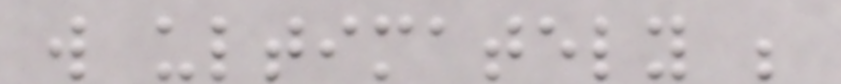will ultimately be
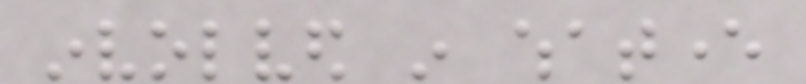involved in whatever
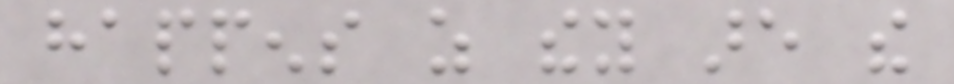happens as they are the
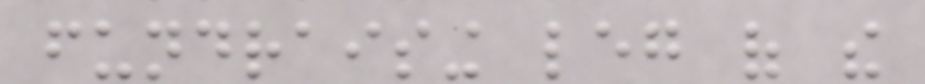fundraising leg of the
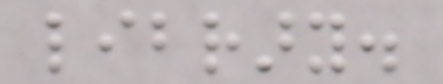library.
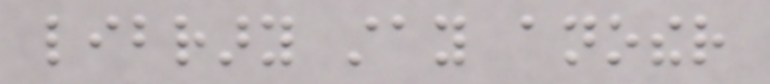library stay another
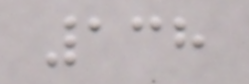138
